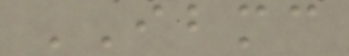IBMC
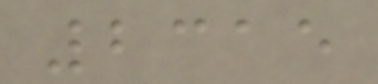2315
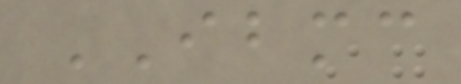IBMC
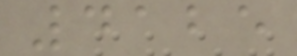4125
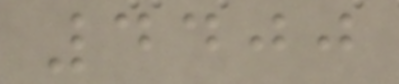4400
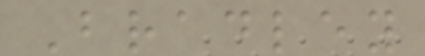Bradley
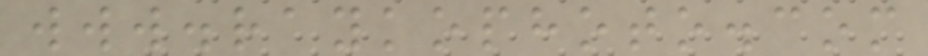www.raykophoto.com
